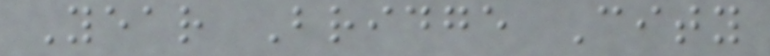Year Bridge City
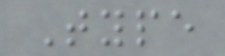Type
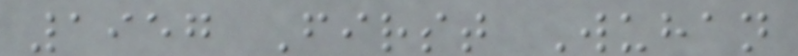1957 First Wuhan
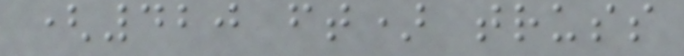(420 ft) truss
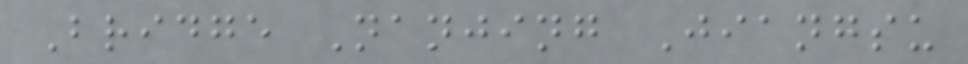Bridge Nanjing Jiangsu
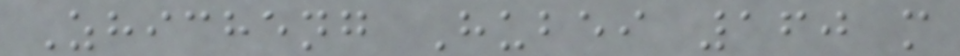Zhicheng Hubei 160 m
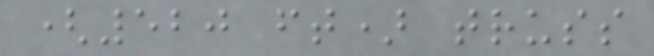(520 ft) truss
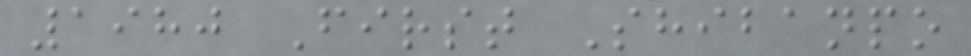1980 First Shibanpo
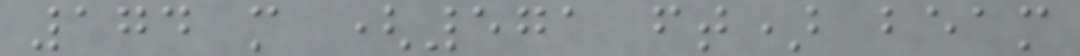174 m (571 ft) beam
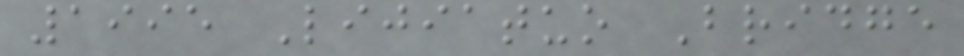1995 Lijiatuo Bridge
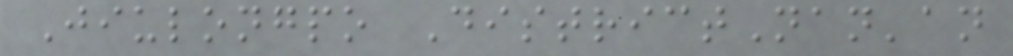Jiulongpo DistrictNan'an
